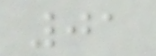01
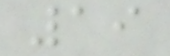19
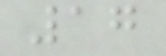17
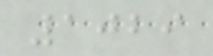1029
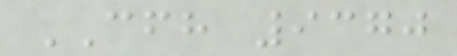CFH 9370
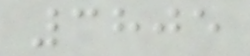3805
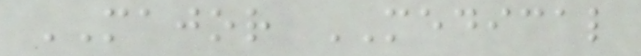MAJOR MEDICAL
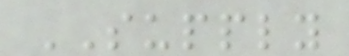SUPPLY
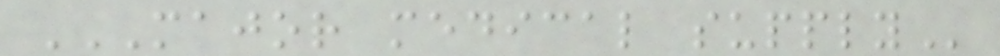MAJOR MEDICAL SUPPLY
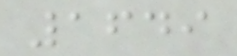1649
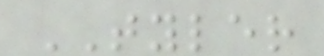TYLER
